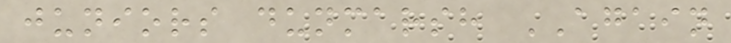juniors dunmarsh AGAIN
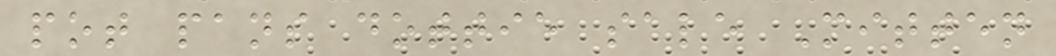pot pans dottie sale Mitten
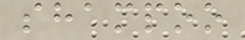shampoo
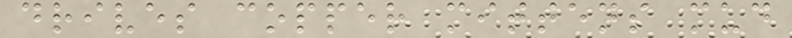drives copper mittens mud
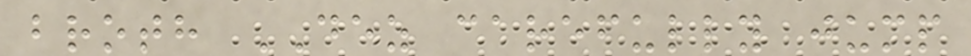broth DEZ carefully jump
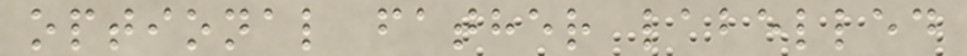optional father labelled
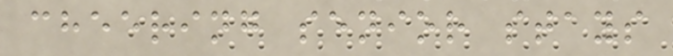cheering senior stays
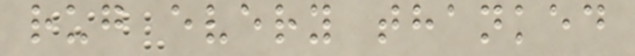rug every thanked
